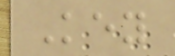Key
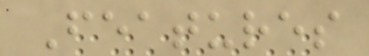Features
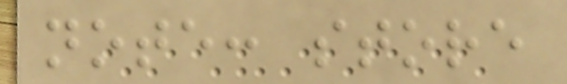note: store
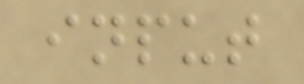input
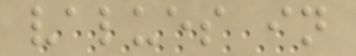values in
